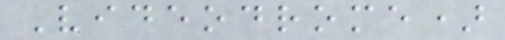Videodrome)
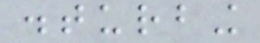disturbing
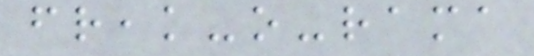freak-o-rama
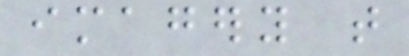imagery that
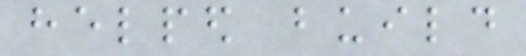helped build
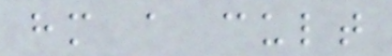him a cult
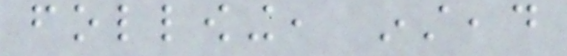following, instead
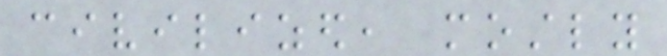civilized, mostly
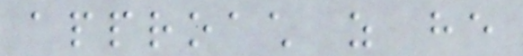approach as he
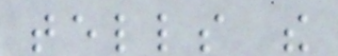tells the
